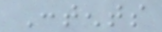Contents
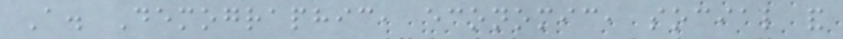A. Demographic, economic, social and
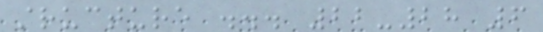structure ... 22-28 6
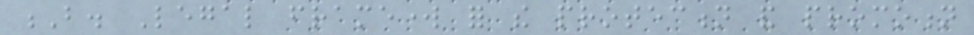B. Legal framework for the protection and promotion
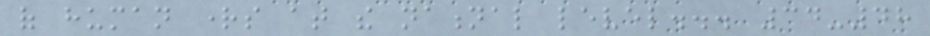of human rights at the national level... 34-48
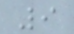9
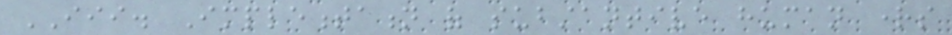III. Implementation of substantive human rights
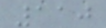110
